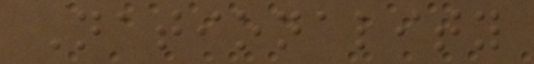Nationality
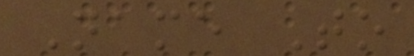Name To
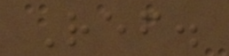Ref.
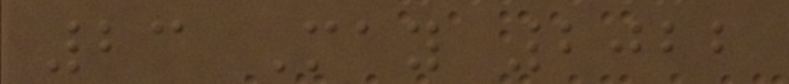23 May 2022
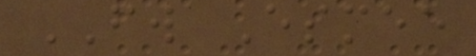FW Esmee
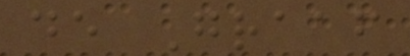de Graaf
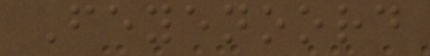Feyenoord
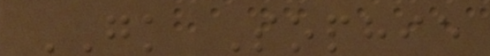GK Sophie
